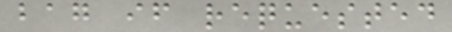bag if requested
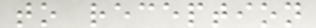to reception
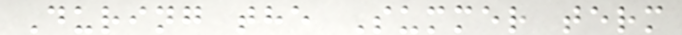During the Summer term
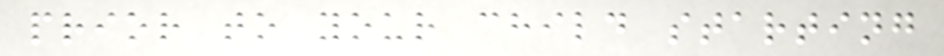prior to your child starting
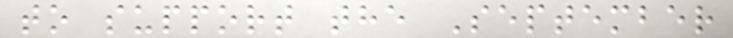to support the September
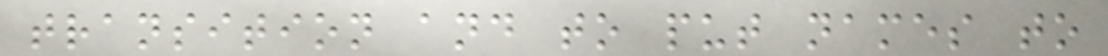transition and to put names to
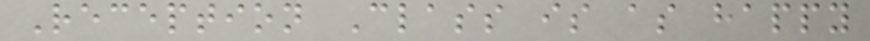Reception Class is as happy
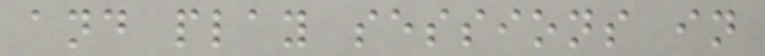and play sessions in
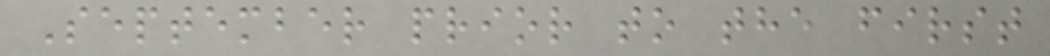September prior to the first
